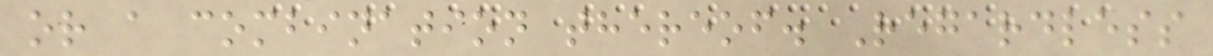or a combination thereof. Regardless
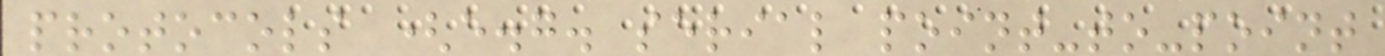protocols (e.g. serial point-to-point
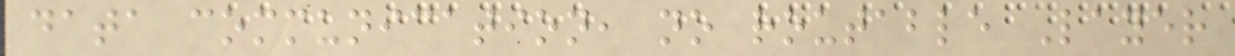data communication, no routable Layer
